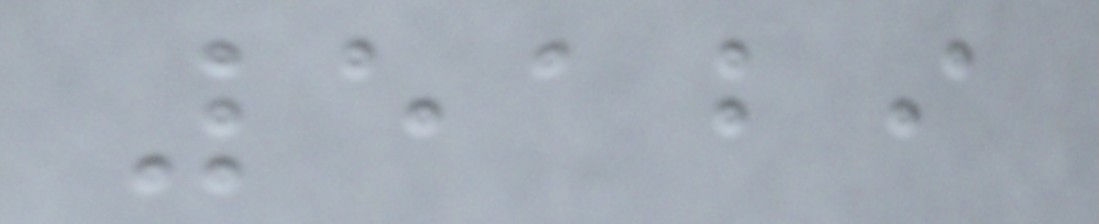5129
